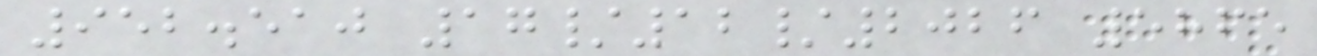952.510 17/12/2026 5865
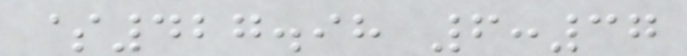$427.98 6:37
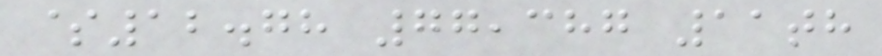$12.78 77,387 11th
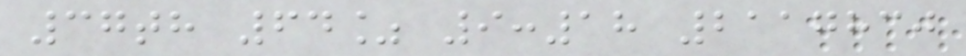37th 64% 9:18 2117830
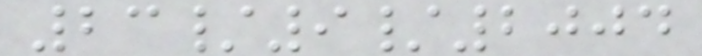23/9/2004
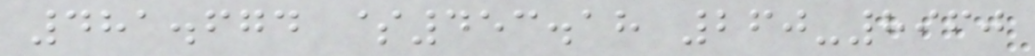481.674 $453.18 260-8960
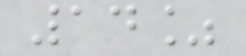14%
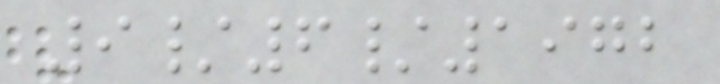9/6/1972
